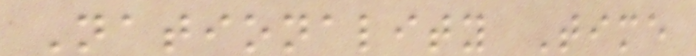Nationality Time
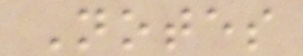Notes
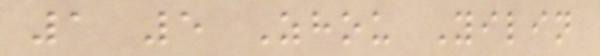1 5 Zhou Yilin
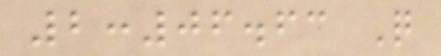2:06.63 Q
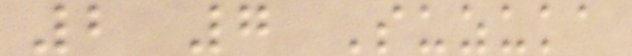2 7 Suzuka
